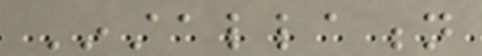Installation
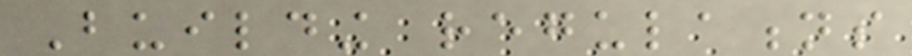Building regulations
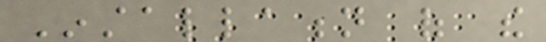Installation of the
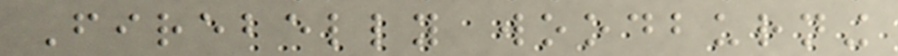Firebelly woodburning
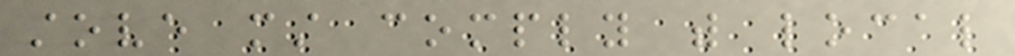stove must comply with local
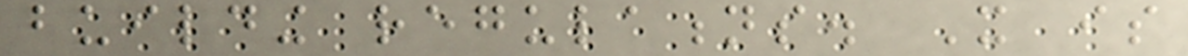building regulations. It is
